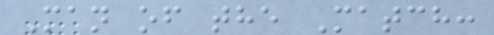Man of the Match:
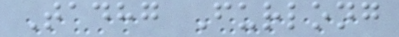Tadhg Furlong
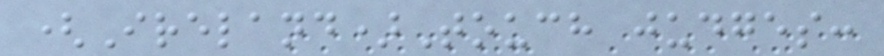(Ireland)Touch judges:
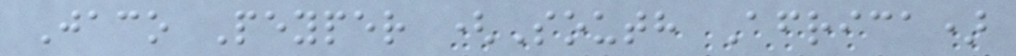Jaco Peyper (South Africa)
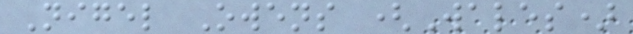Nigel Owens (Wales)
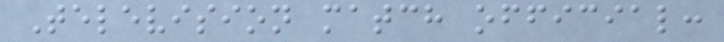Television match official:
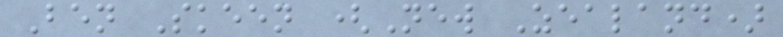Ben Skeen (New Zealand)
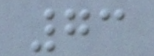73
